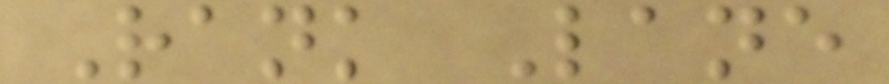Rank Lane
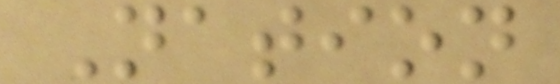Nation
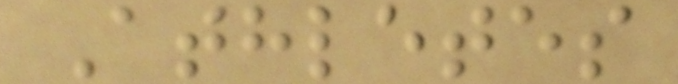Athletes
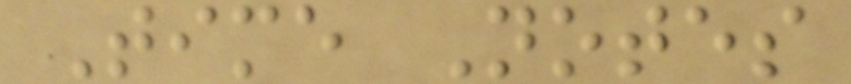Time Notes
